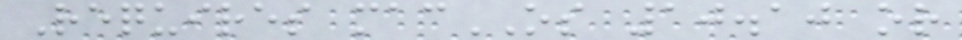Requires macOS 10.10 or
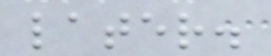later.
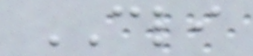CLI
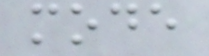mode
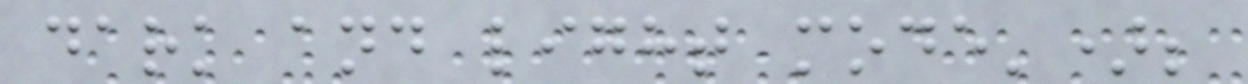dark and light mode');
